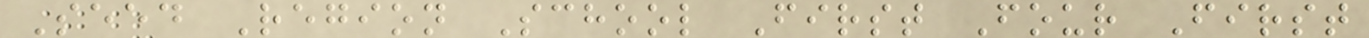Seed Region School First Four First
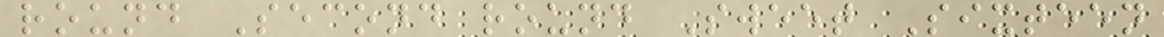round Second round Sweet Sixteen
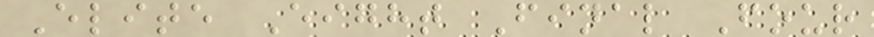Elite Eight Final Four
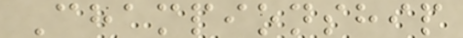Championship
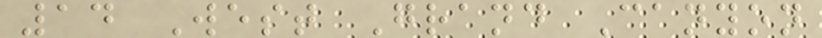14 West Grand Canyon
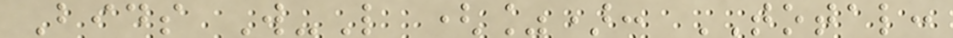Bids W-L (%): TOTAL:
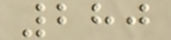280
